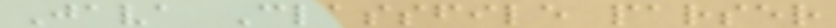Java Classfile parser
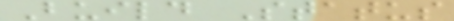Build Status
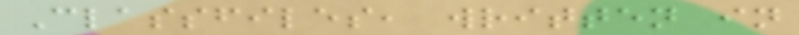Classfiles, written in
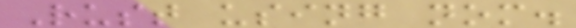Rust using nom.
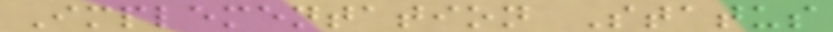Implementation Status
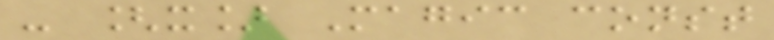- [x] Magic const
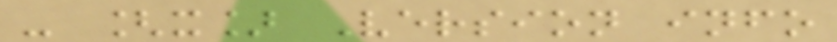- [x] Version info
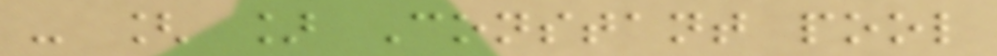- [ ] Constant pool
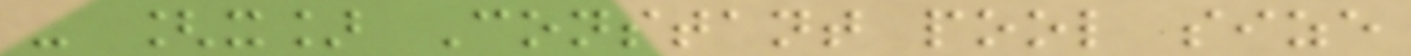- [x] Constant pool size
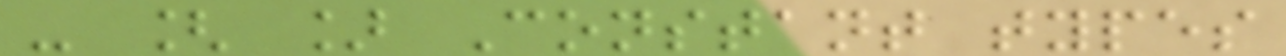- [ ] Constant types
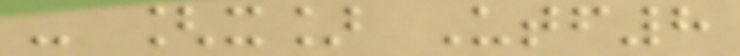- [x] Utf8
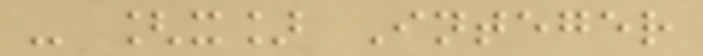- [x] Integer
